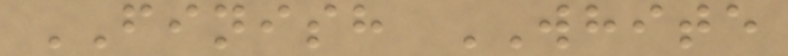FINISH WHITE
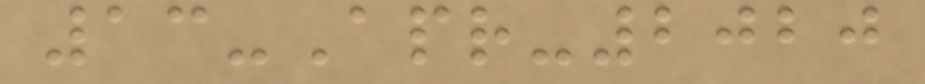13-Apr-2020
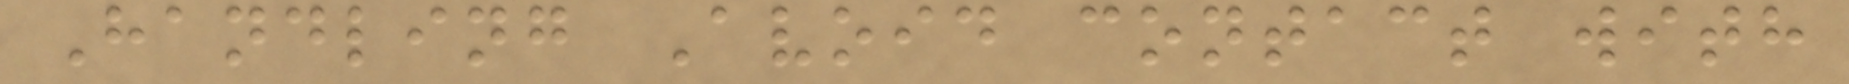Handling Avoid contact with
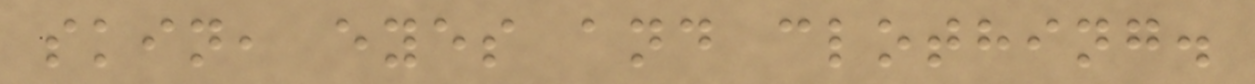skin, eyes and clothing.
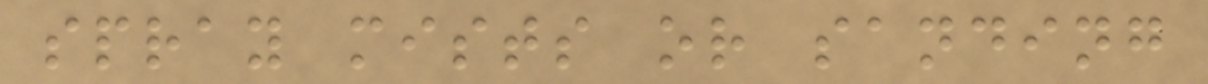spray mists or sanding
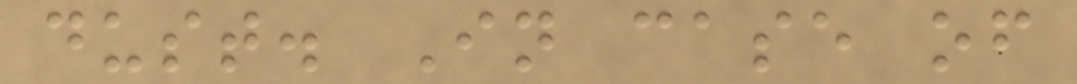dust. In case of
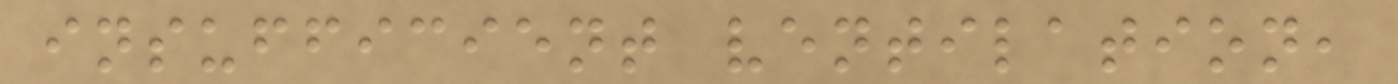insufficient ventilation,
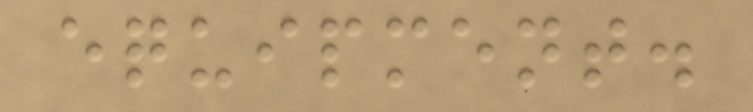equipment.
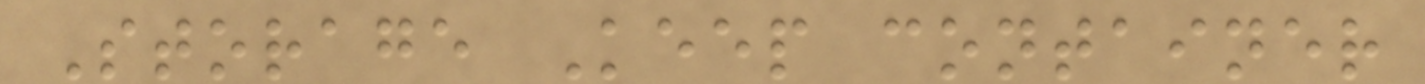Storage Keep container
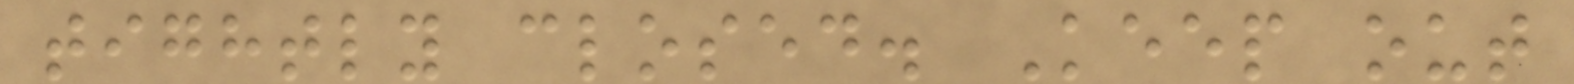tightly closed. Keep out
